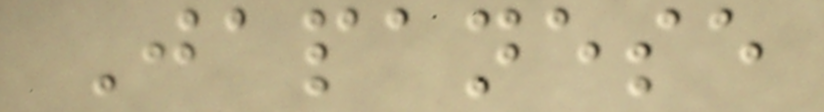Japanese
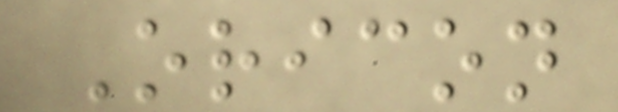Oricon
